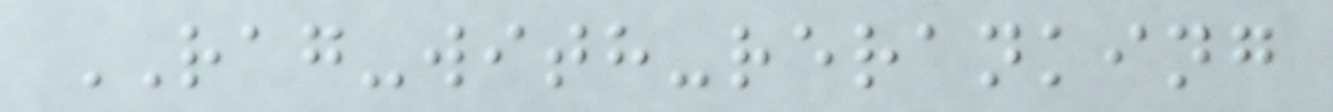RAG-with-reranking
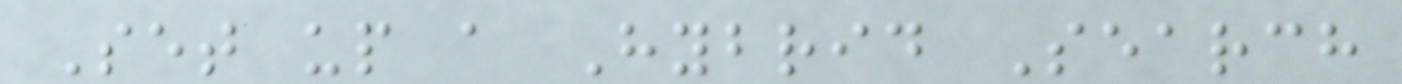Set up a Hybrid Search
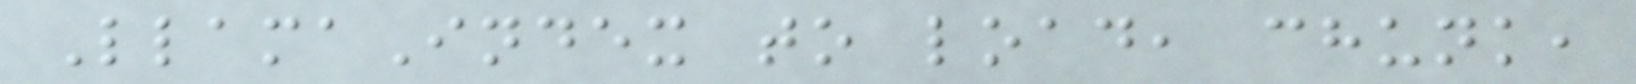LlamaIndex to load, chunk,
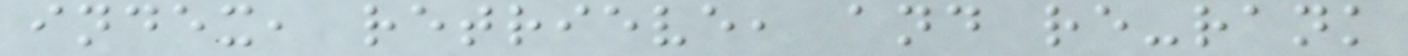index, retrieve, and re-rank
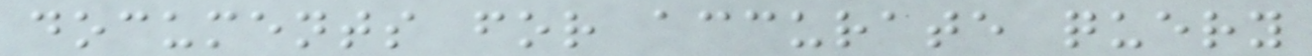documents for accurate query
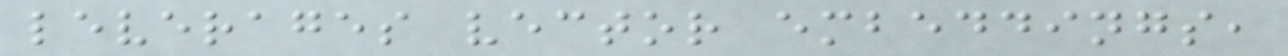leverages vector embeddings,
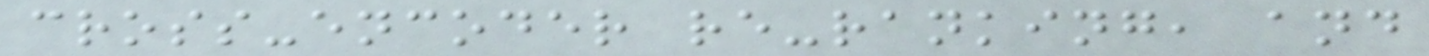cross-encoder re-ranking, and
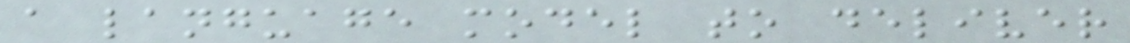a language model to deliver
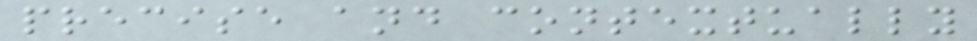precise and contextually
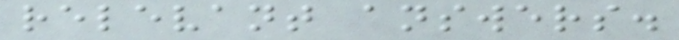relevant answers.
